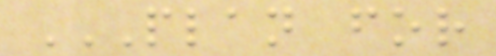PLAN FOR
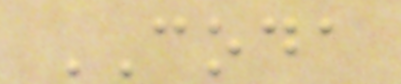CODA
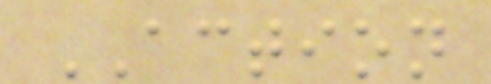ACTION
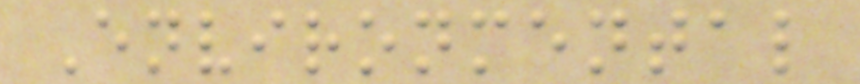Environmental
